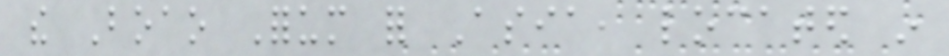the Boao Forum for Asia, located in
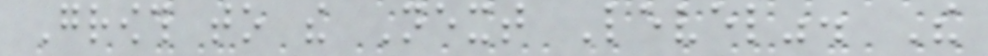Growth to the Next Level". The
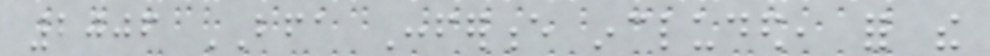2006 BFA Conference included, for the
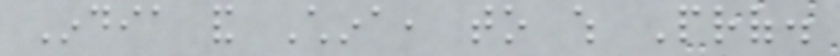India and China, to which Prof.
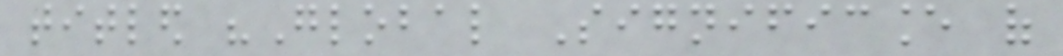titled "Global Significance of
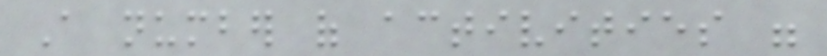A number of activities were
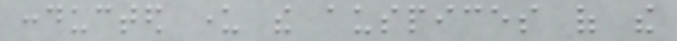conducted under the auspices of the
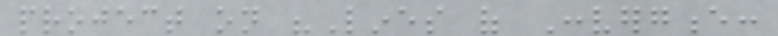project on "Lines of Convergence:
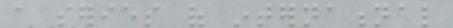a series of international
